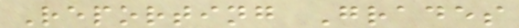Reporting Grades
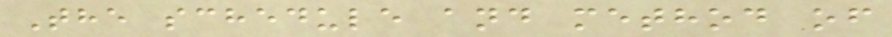The schedule and method of
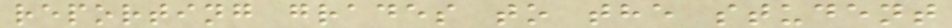reporting grades to the student
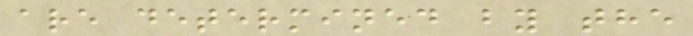are determined by the
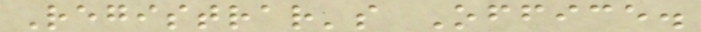Registrar's Office.
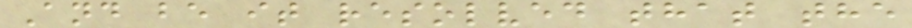And be it resolved that the
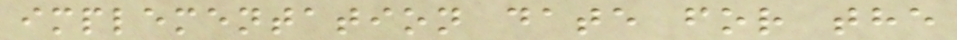implementation date for the
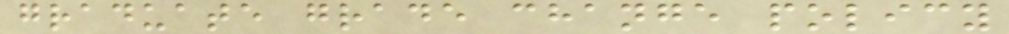graduate grade change policy
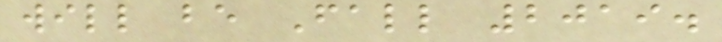will be Fall 2019.
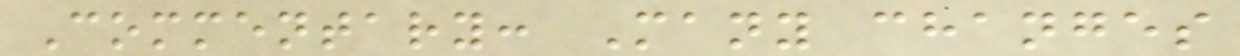Commentary: Many changes
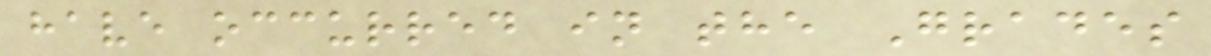have occurred in the Grades
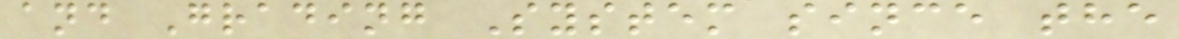and Grading System since the
